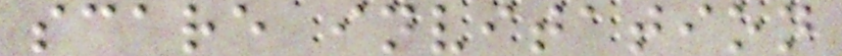scare invitation
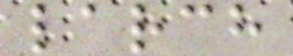larch
